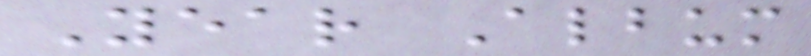Year Album
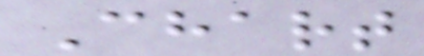Chart
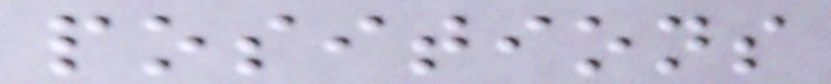positions
